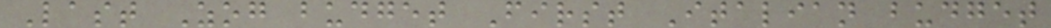Last Zog budget First Italian budget
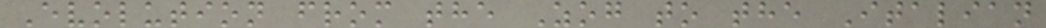Evolution from the Zog to the Italian
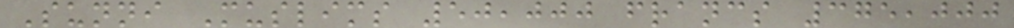Sunni Muslims 50,000 francs 375,000
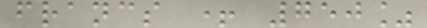francs + 750%
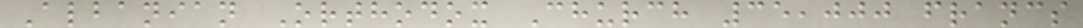Albanian Orthodox Church 35,000 francs
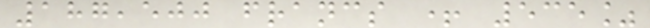187,500 francs + 535%
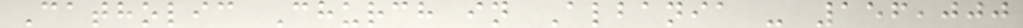Catholic Church in Albania - 156,000
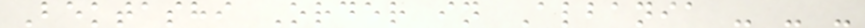Bektashi Order in Albania - - -
